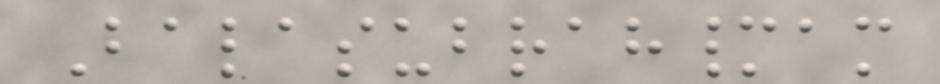Balasubrahmanyam
